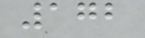172
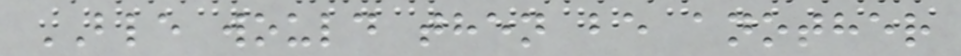BLE would then be another
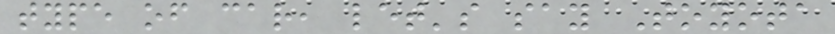type of car, let's say Toyota
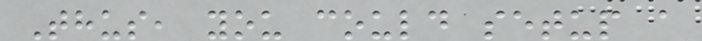Thus, you could setup a
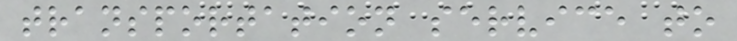transportation service to
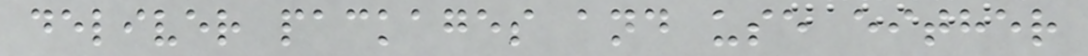deliver packages and use either
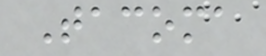Tacoma
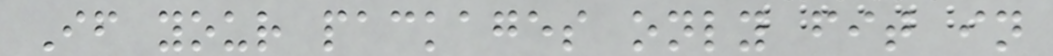If your packages only fit in
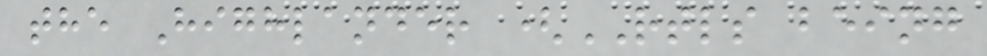the Highlander (RTLS being
